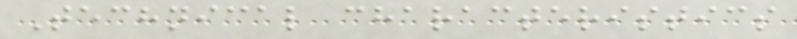Technical characteristics
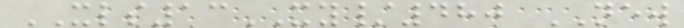XLS13XY/480 NEW
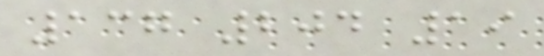137 204 19
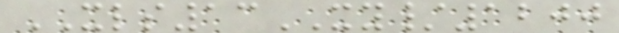XLS13XY/1200
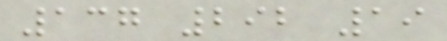137 292 19
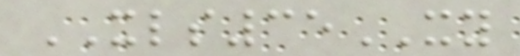XLS35XY
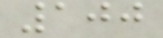100
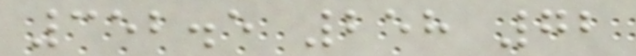352.5 258 72
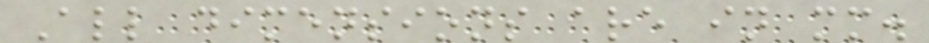All dimensions are in mm.
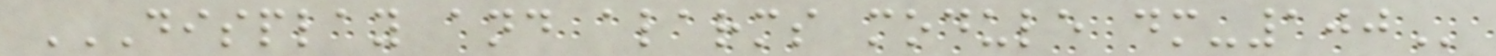DISPLAY AND ALARMS MODULE DM-100
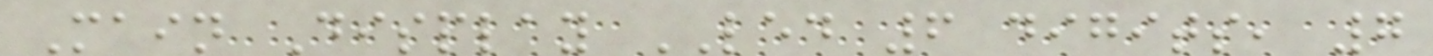Main Display LED 6 digits, 7
